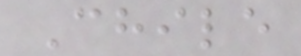Chile
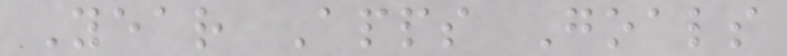Year Apps Goals
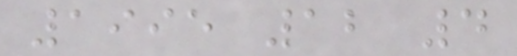1995 12 4
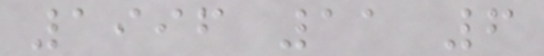1996 11 6
